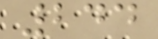244
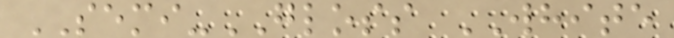SEMI-GLOSS WHITE
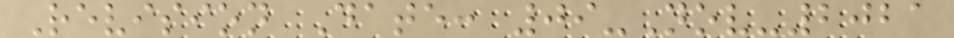Revision Date: 09-Nov-2021
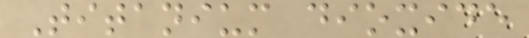Titanium dioxide
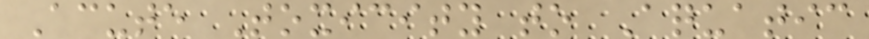Acute Toxicity to Aquatic
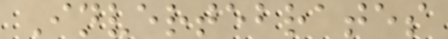Invertebrates
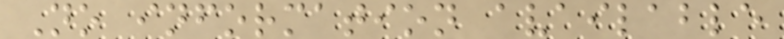No information available
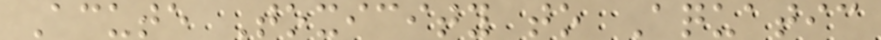Acute Toxicity to Aquatic
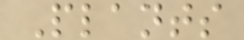Plants
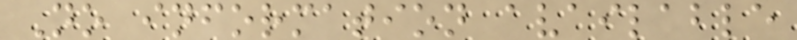No information available
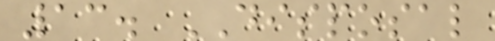13. DISPOSAL
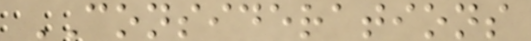CONSIDERATIONS
